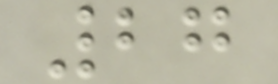27
